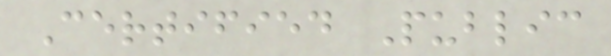Certified Public
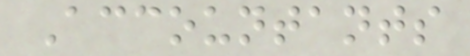Accountants
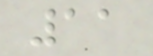11
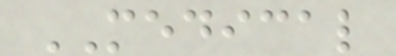MEDICAL
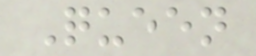Queen
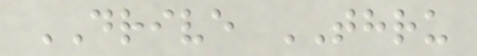DRIVE THRU
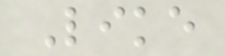Like
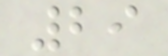29
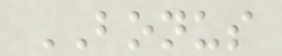BONUS
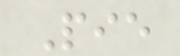Pie
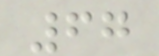67
